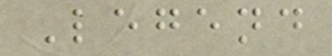Legend
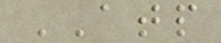ATP
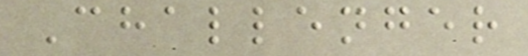Challenger
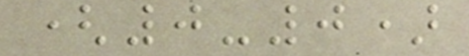(0-0)
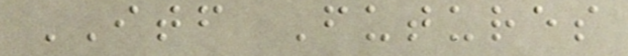ITF Futures
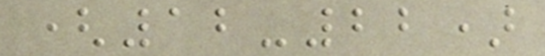(12-22)
